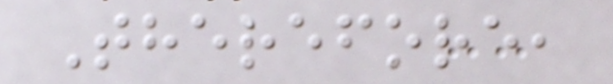Therefore,
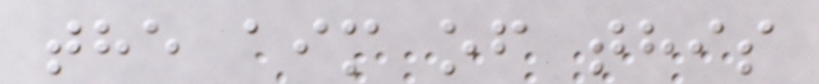the aim of this
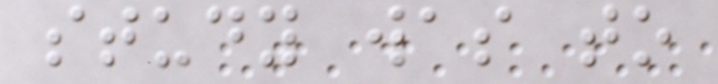study was to
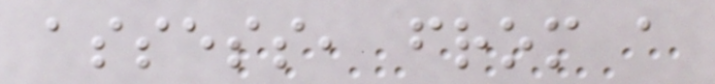assess, from a
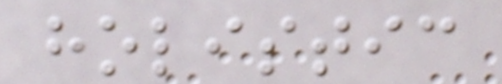holistic
